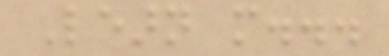Learn more...
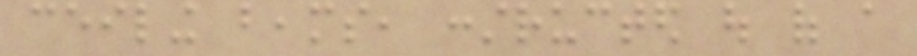ceiling beams, constructed out of a
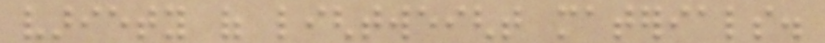variety of lightweight materials.
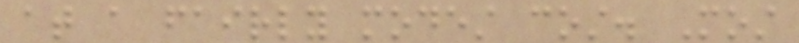at a fairly modest cost. Most
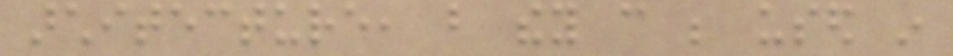architecture, but they can be used in
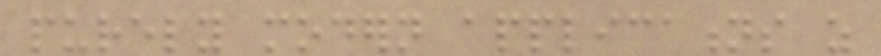purely modern applications as
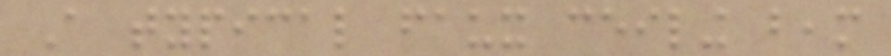A typical faux ceiling beam
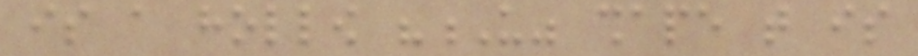is a hollow "U" shape that is
